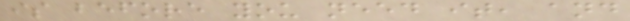is before you need it, and
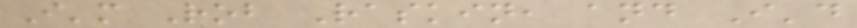I'm Rob Raskin, and I'd
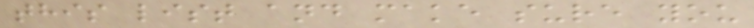this list and make sure you
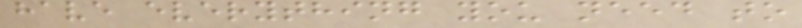have everything you need to
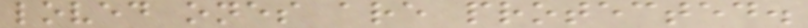loved ones are protected.
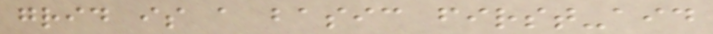grid is a basic first-aid
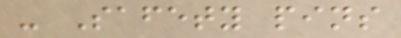- Safety pins
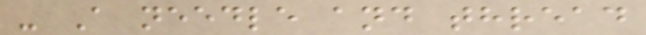- A needle and thread
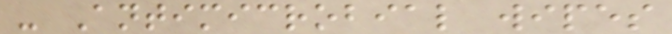- Antimicrobial wipes
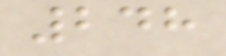248
